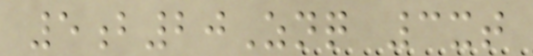5b20Znq 3xt
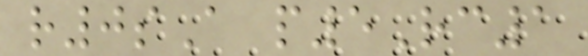r0sA p5Rc1
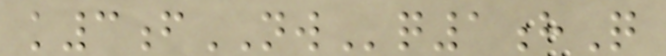k3fNWq1hQ
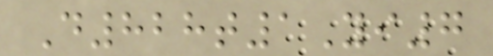D828t1Yi7
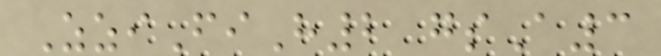ZziFiH2 gsA3
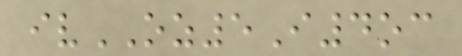ivOZ5I4oc
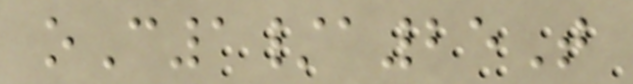oC1/a25T
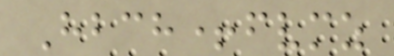Hbch+fvmz
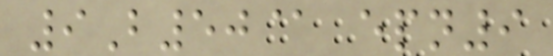9B50@ epn9
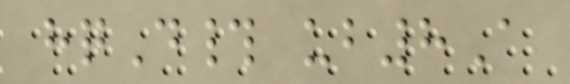hqD# ub8A
